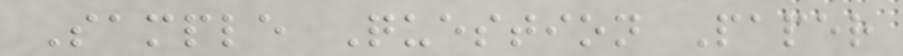Sample Question Paper
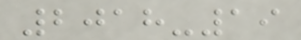2018-19
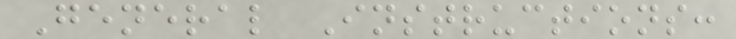General Instructions:
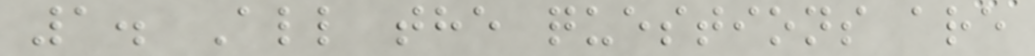1. All the questions are
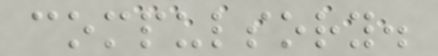compulsory.
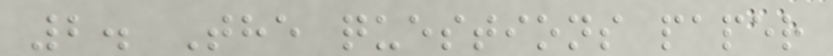2. The questions paper
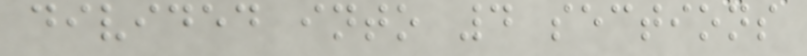divided into 4 sections
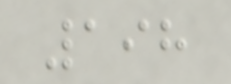198
